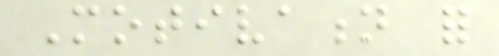Motivation for
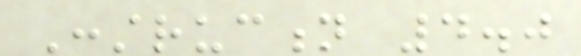Construction 4.0
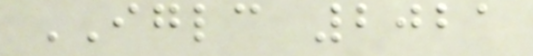IGLC 2021
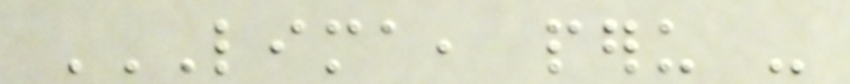LIMA, PERU -
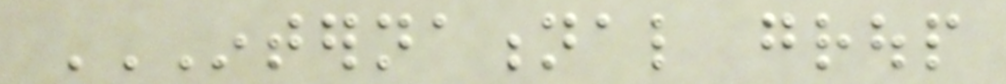INTERNATIONAL GROUP
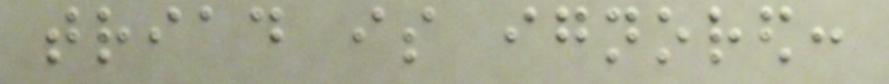triad is ignored:
